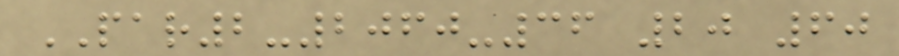PAR2-2060-36 20 60
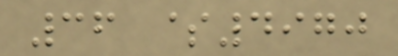36 $4970
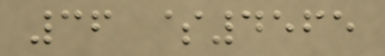36 $4565
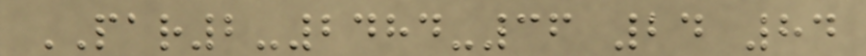PAR2-2484-36 24 84
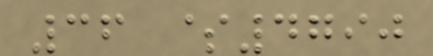36 $4790
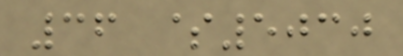36 $5030
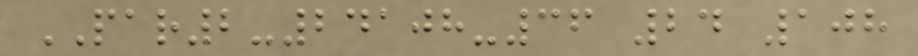PAR2-24108-36 24 108
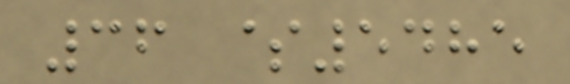36 $5485
